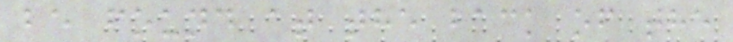be found at the back of the
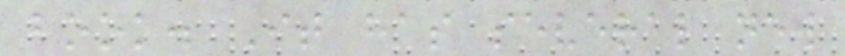book. It has several new
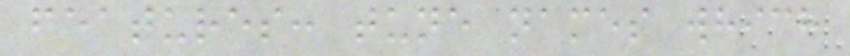features: tune names which
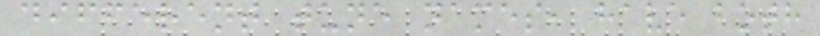different tune names, have both
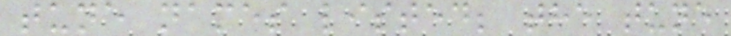tune names listed; the tune
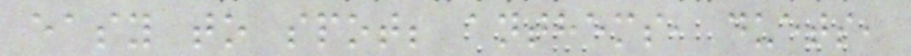easy to spot; anthems, duets,
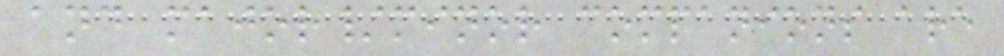and major/minor companions are
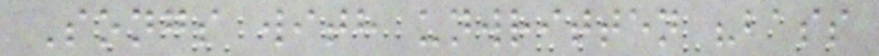Songs with unwritten "bass
